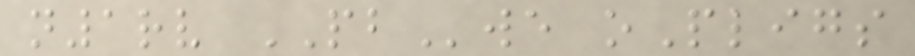n1rv PBwe oPligs
